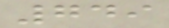749
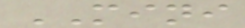MINI
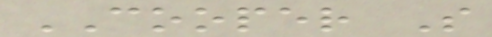COOPER S
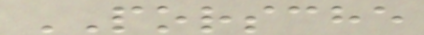PORSCHE
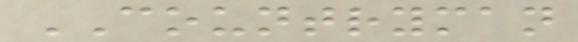COUNTRYMAN
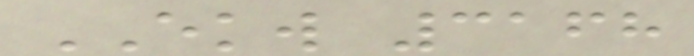EKW 3168
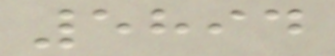5894
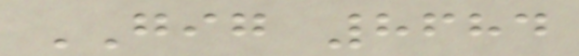GIG 8684
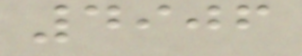4906
